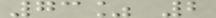73% 2
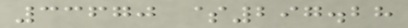33670 $297.28
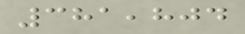381,804
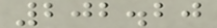202.20
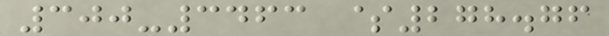300-3463 $278.76
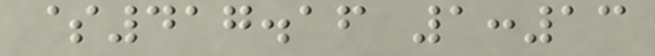$417.16 1:13
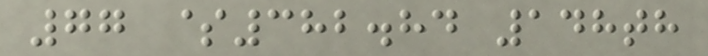77 $382.84 148th
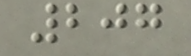207
